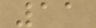11
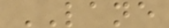LANE
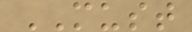MUST
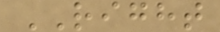RIGHT
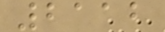2112
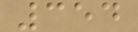354
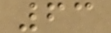63
